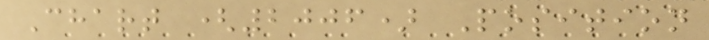Chart (2006) Position
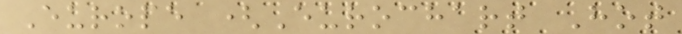Europe (Eurochart Hot
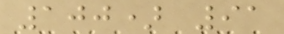100) 91
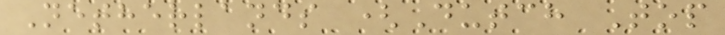Netherlands (Dutch Top
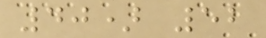40) 52
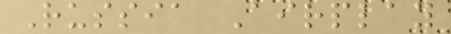Russia Airplay
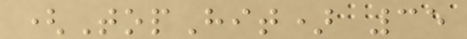(TopHit) 35
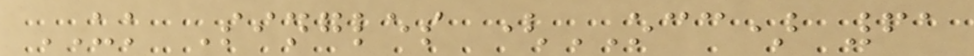UK Singles (OCC) 61
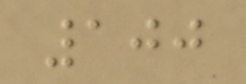100
